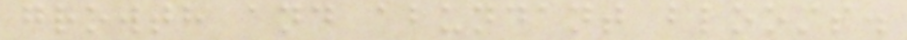growth and abundant blooms.
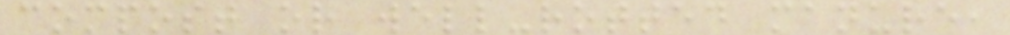compost or well-rotted manure,
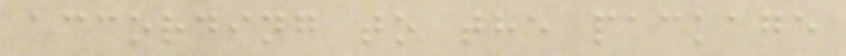according to the package
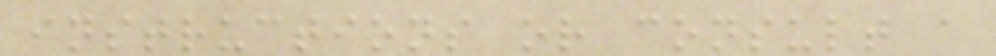instructions or consult a
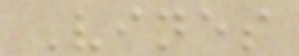Vines
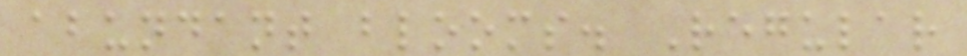abundant blooms. Regular
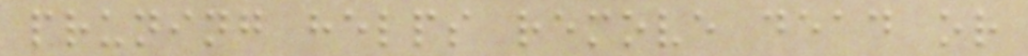pruning helps remove dead or
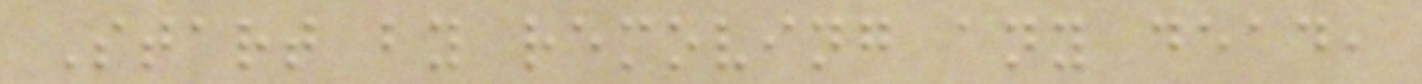Start by removing any dead,
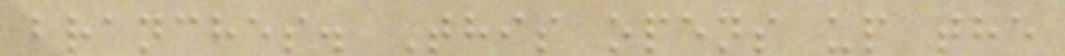branches. This opens up the
